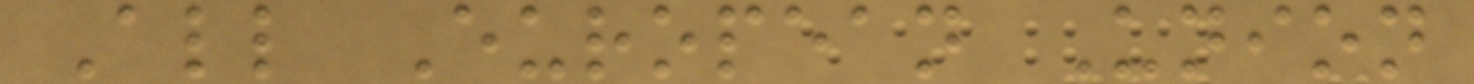All European Union
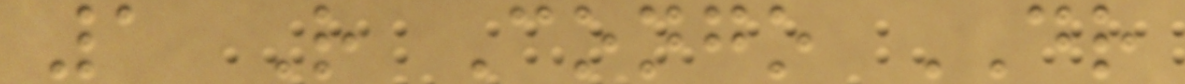1 R Congo DR
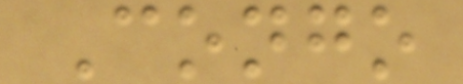Congo
